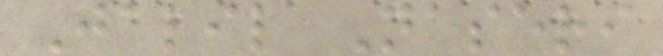Jalil Naseri
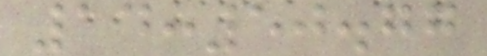14:50.77
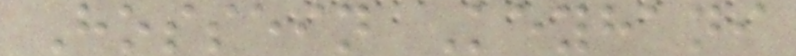Hossein Keyhani
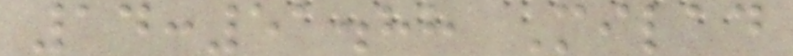14:51.88 Milad
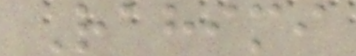Rahimi
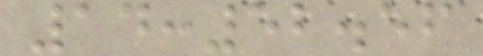14:52.56
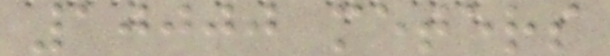10000 meters
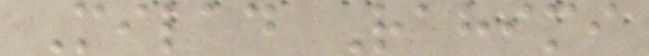Milad Rahimi
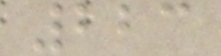223
